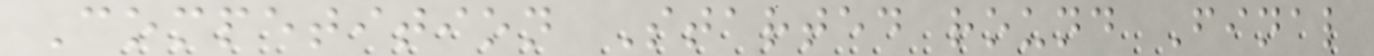Competition Started round Final
